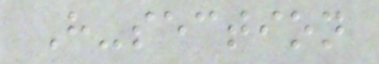H-section
